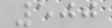500
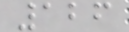126
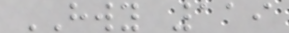HWY 119
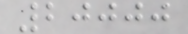20000
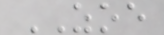ZOE
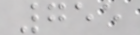755
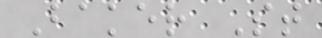Baker St
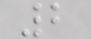2
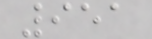951
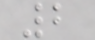2
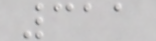311
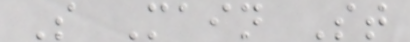S Main St
